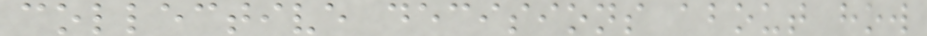collective decisions about how
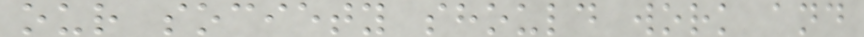our society should work and
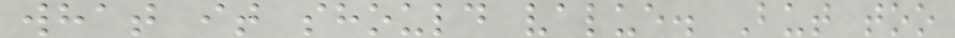what it should value. But too
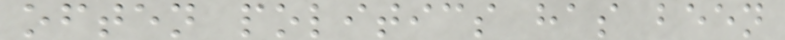often politics has been
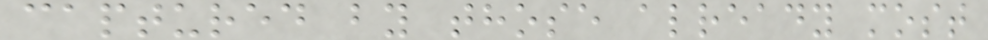captured by those already most
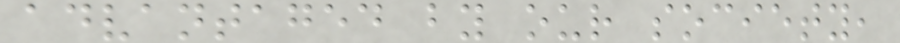advantaged by our society,
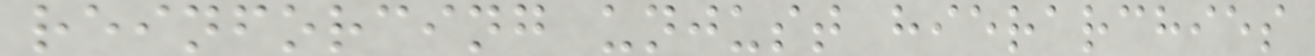reinforcing unjust hierarchies
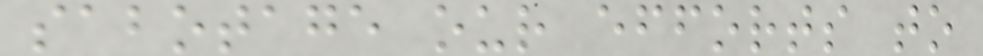sabotage our efforts to
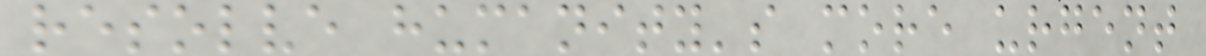resolve humanity's more urgent
